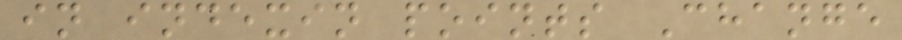in indexin points Change
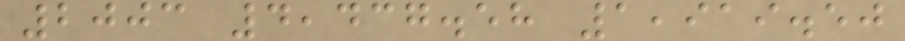2003 4,437.58 1,919.50
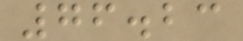76.23
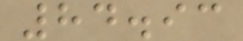84.93
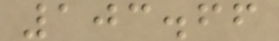103.66
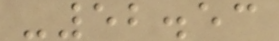-52.53
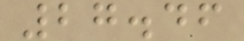27.46
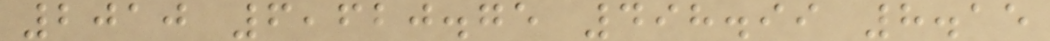2010 6,620.75 498.99 8.15
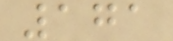171
